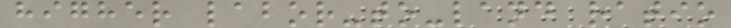higher labor-to-land ratio
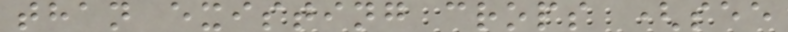than existing crops (see
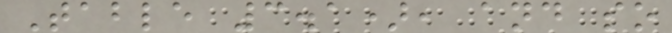Table 3.1), and so
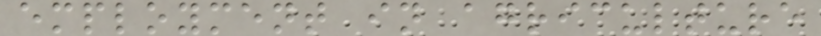employment in agriculture
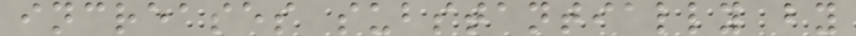increases substantially by
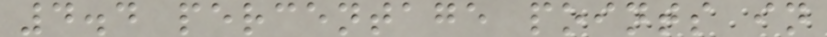4.4 percentage points in
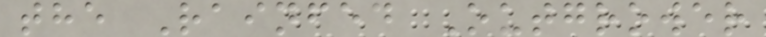the Rainfed Outgrower
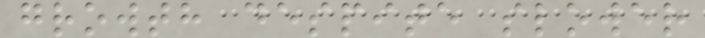growth despite slower
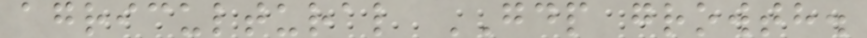agricultural GDP growth.
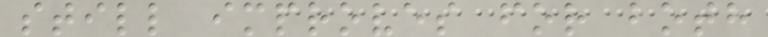still improves for both
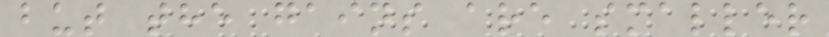but the gains are smaller
